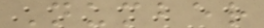Number
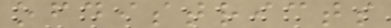ofdistricts
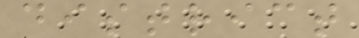district
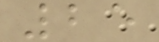25
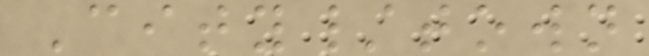City/town
